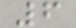6
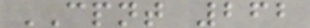CPNT 262
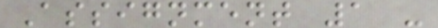Assignment 1 -
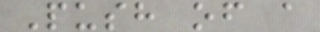Push of a
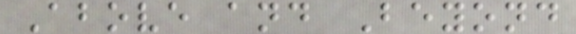Above and Beyond
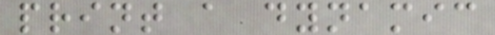print a dynamic
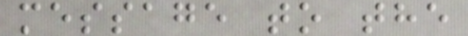message to the
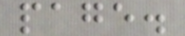page.
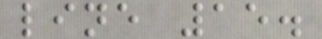line 15.
